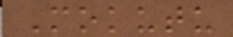Mokutu
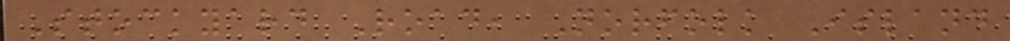Stockyard Road, Norfolk Island
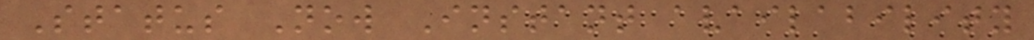Status Now Instant availability
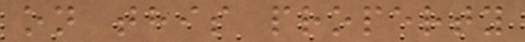on this property
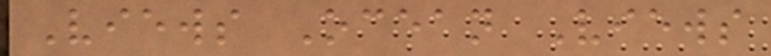Views Ocean Views
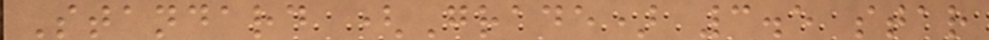Standard (Grade) 3.5 star
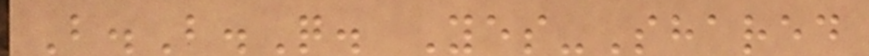B.B.Q. Yes-Shared
